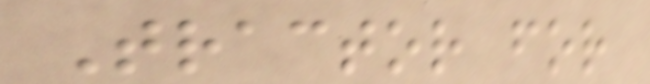Tractor for
